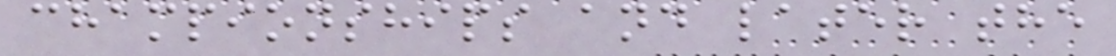championships and later the
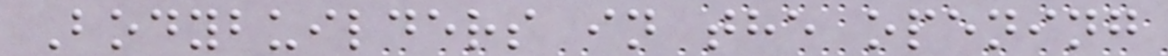Bodybuilders in the opening
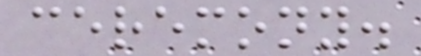ceremony.
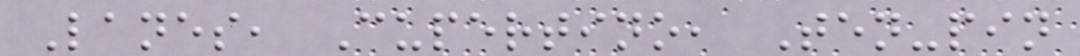Lanes, Cupertino, Ten-pin
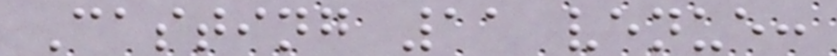Casting 11 venue:
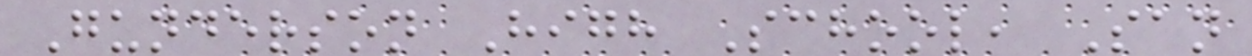Gunderson High School, San
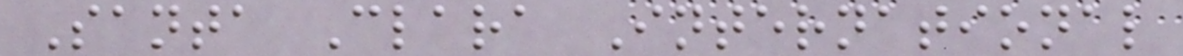Santa Clara International
